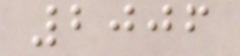2006
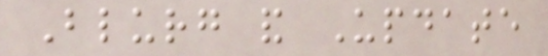Blurg and Update
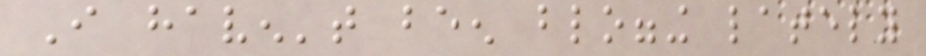I haven't been blogging lately
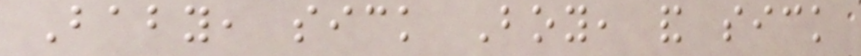Baby, sick Boy, and sick
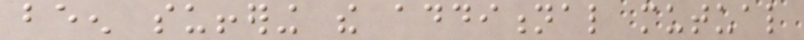been suffering the additional mutual
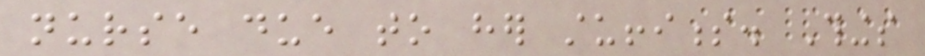nurse due to her stuffiness. Things
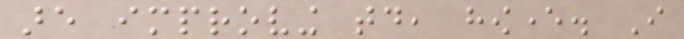are improving today, however. I
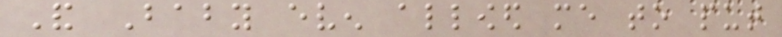And Baby even allowed me to put
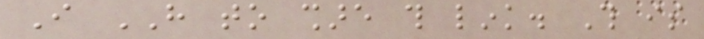I HAVE to share this link. This is
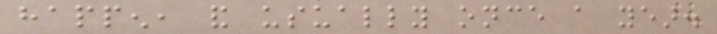happen, and usually once a year.
